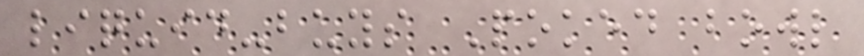liquid-buys Poked bowl
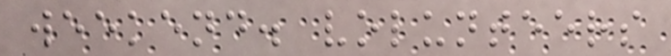weekend. volunteers
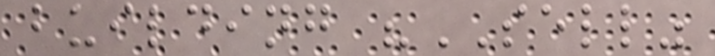building "SELL"
